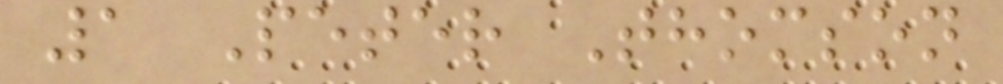1 Peter Thomson
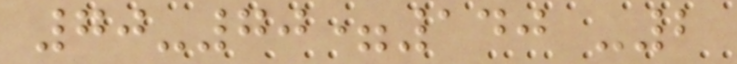70-70=140 -2
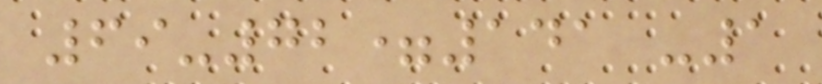69-72=141 -1
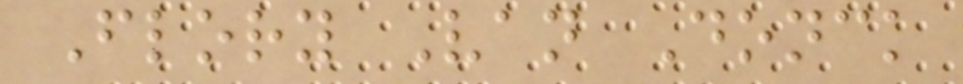Flory Van Donck
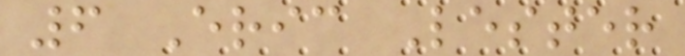6 Eric Lester
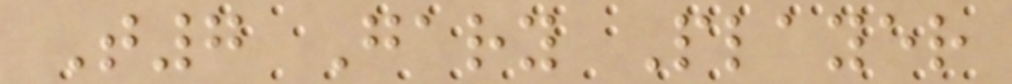T7 Gary Player
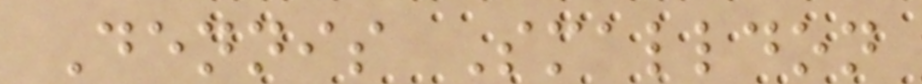Dennis Smalldon
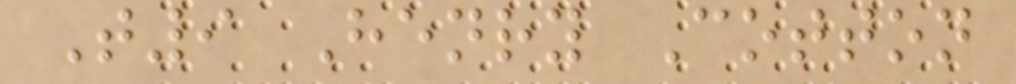T9 Henry Cotton
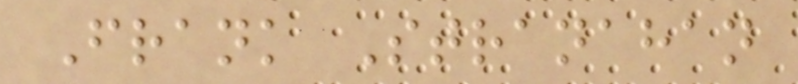Frank Stranahan
